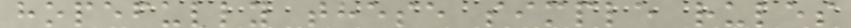hopefully these simple rules
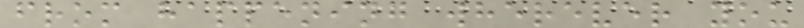from happening wherever you
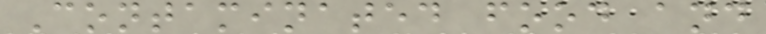Contaminated food and
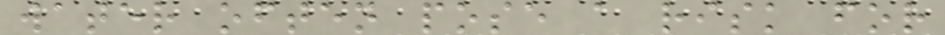water often pose a risk for
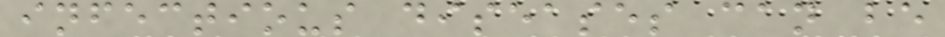infectious diseases can be
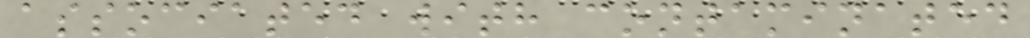associated with contaminated
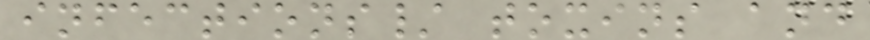infections/ toxins and
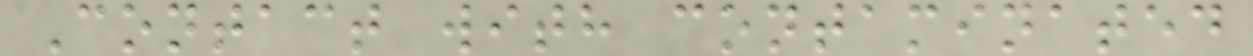Contact with contaminated
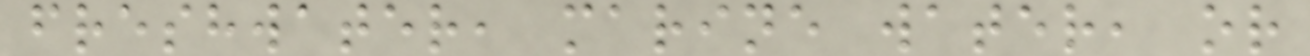freshwater, marine water, or
